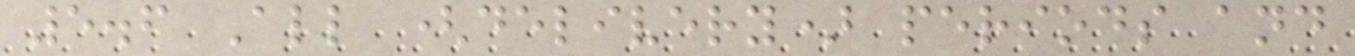5.6 All (delivery) periods and
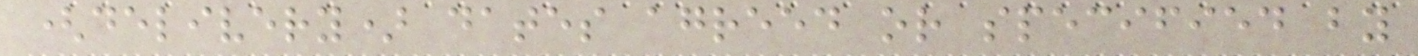(delivery) dates agreed or specified by
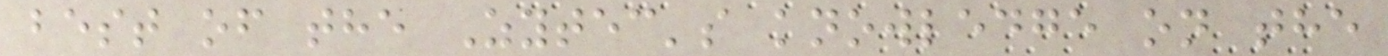best of the Zytec's knowledge on the
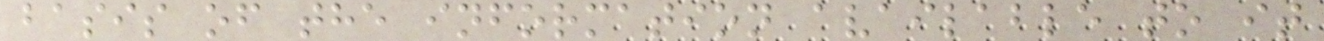basis of the information available to it
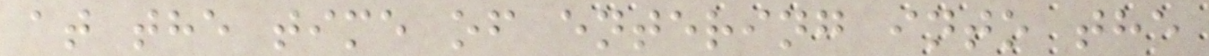at the time of entering into the
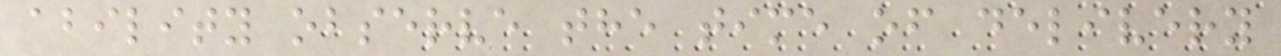ability observe the time of delivery
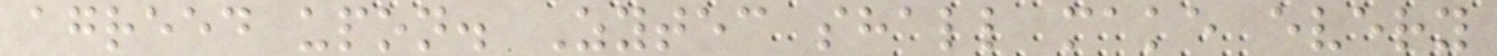agreed upon. Zytec shall make every
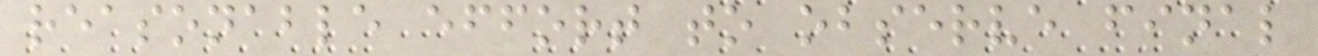reasonable effort to observe final
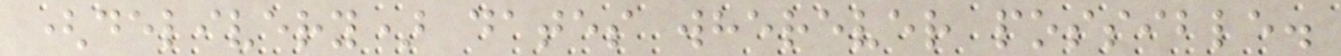(delivery) dates wherever possible.
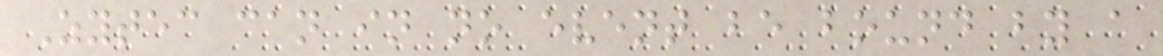Zytec can in no event be bound by a
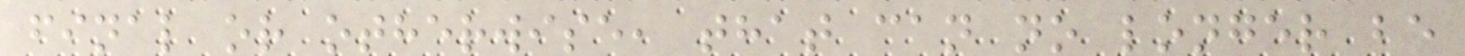final or otherwise, that can no longer be
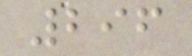296
